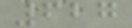627
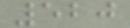520
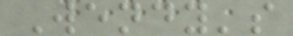Wendy's
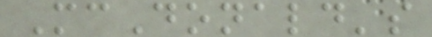McDonald's
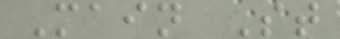Main St
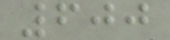600
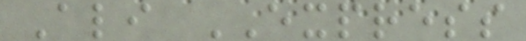Ali EXPRESS
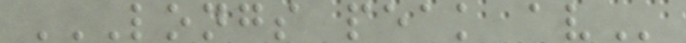LONGS PEAK AV
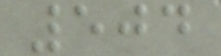504
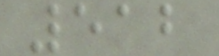512
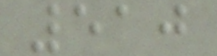510
